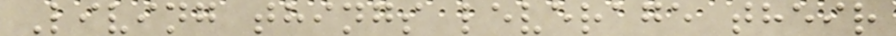Living things leverage their
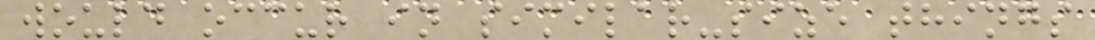would occur in similar-size things
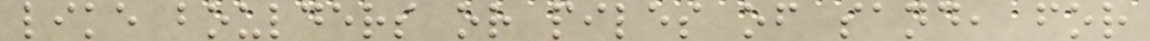like boulders or piles of sand, for
